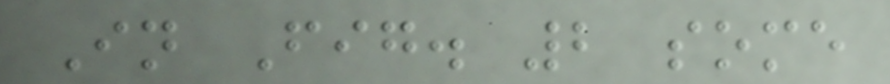In Fig. 2 some
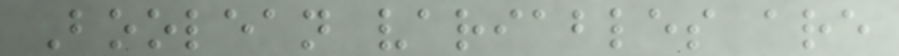Boolean variables are
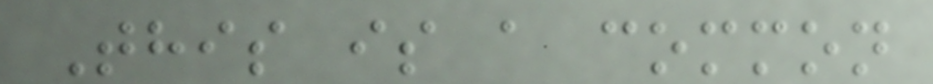This is a common
